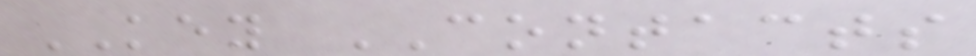KEY CONTACTS
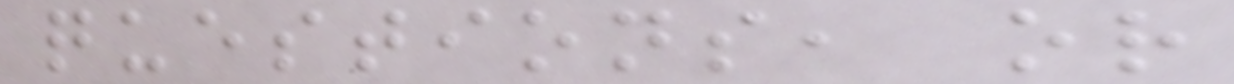questions, or
